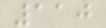110
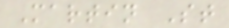Martin St
